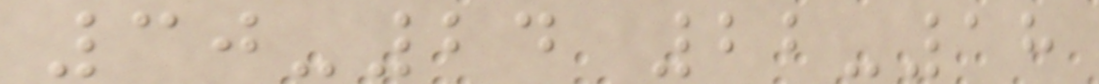30-24 22-18
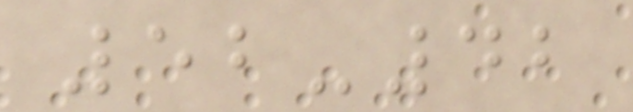52-42
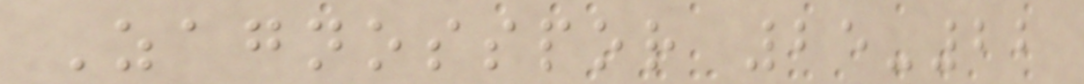Zagnosspor 25-22
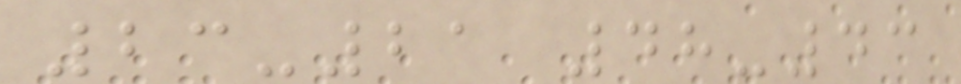23-21 48-43
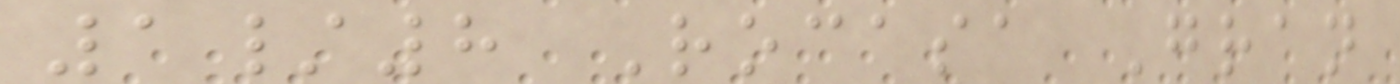1/8 Rocasa Gran
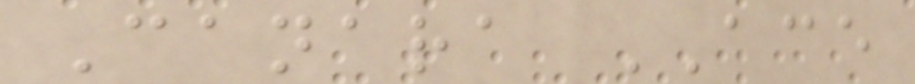Canara ACE
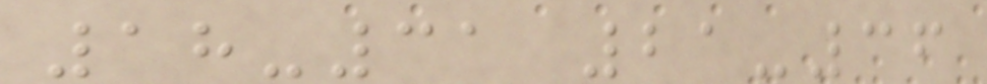18-31 21-36
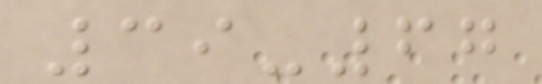39-67
